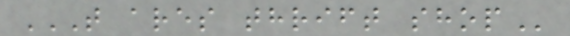T ARES THRIFT SHOP
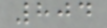804
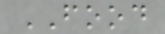FOOD
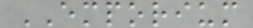EMPORIUM
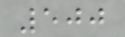500
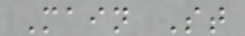Main St
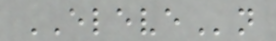ELEVEn
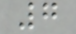7
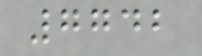7742
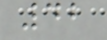42
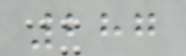287
